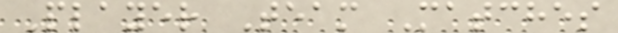Player Team Matches
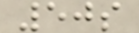50s
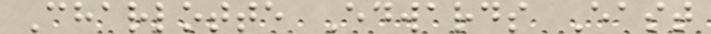Charlotte Edwards East
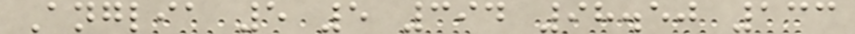Anglia 5 5 394 98.50 133
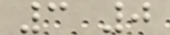3 0
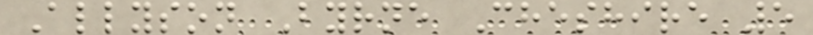Allyson Byrne Cheshire 5
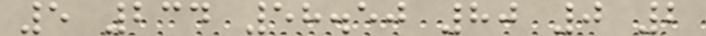5 234 58.50 80 0 2
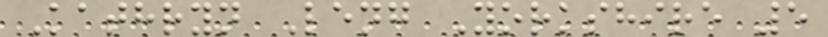Kathryn Leng Yorkshire 5
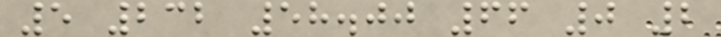5 232 58.00 66 0 2
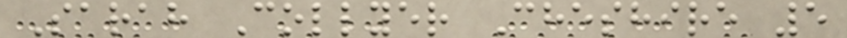Sarah Collyer Cheshire 5
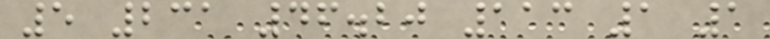5 231 46.20 113 1 1
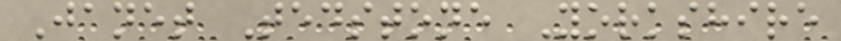Janet Tedstone Yorkshire
